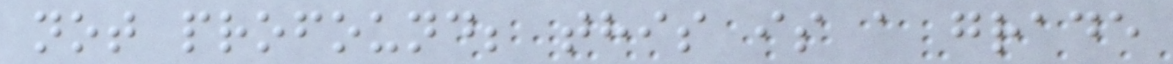not profound; this is a grade
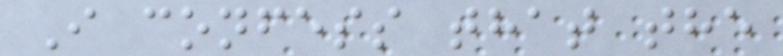I confess that the
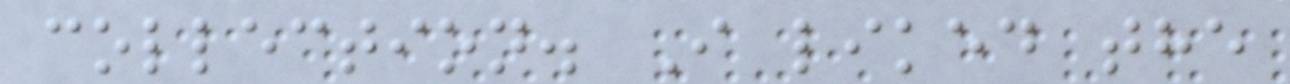collection. I liked the
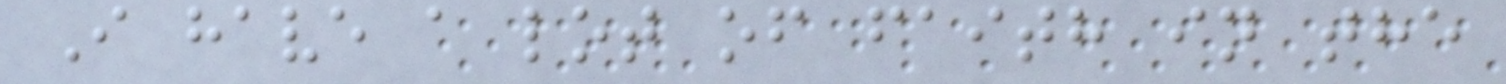I have a lot of faith in the
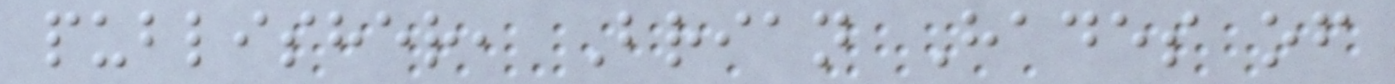publisher, Brian Hades of
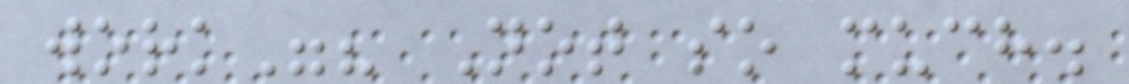work"? Not so much.
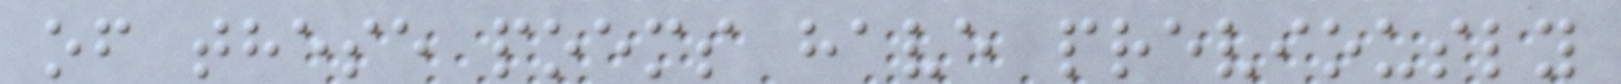of these poems have previously
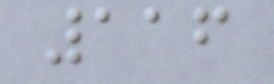116
